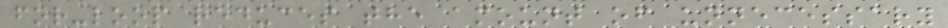for-loop reduces the amount of unnecessary
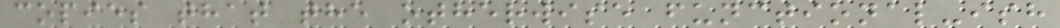copies that the otherwise functional-ish
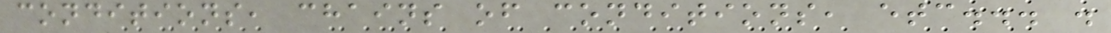conditions, chains of conditions, etc... .
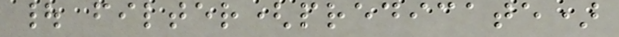| filter(predicate)
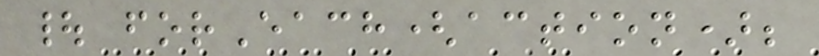| forEach(action);
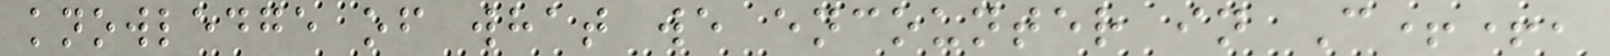knowledge of what we encounter in C++,
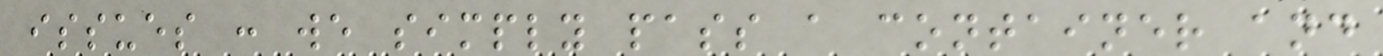issues : we simply pass a container and
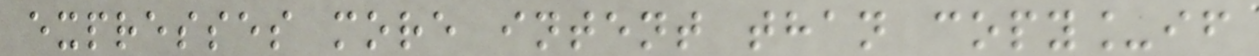expresses more intent than copy_if
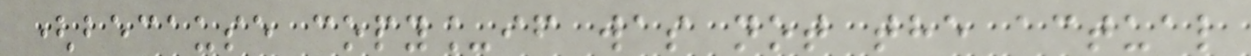(because copy_if was not the actual
